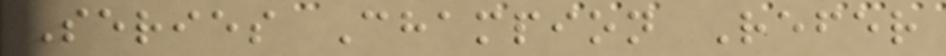Series Champion Refer
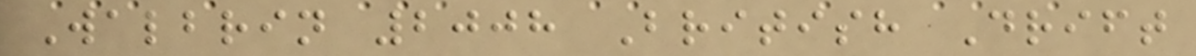Walbrin 2008 British Drift
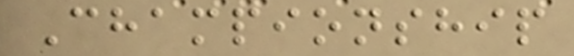Championship
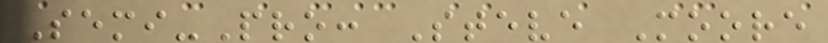Semi-Pro: Steve Moore
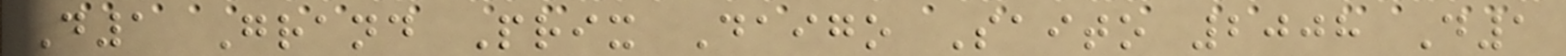D1 Grand Prix Daigo Saito 2008 D1
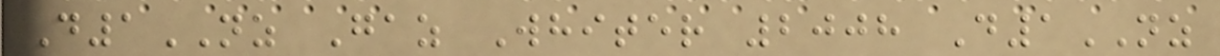D1NZ Gaz Whiter 2008 D1NZ
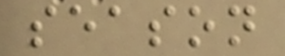season
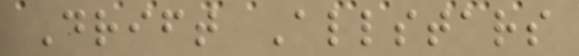Drift Allstars
